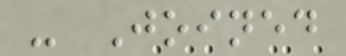- Joined
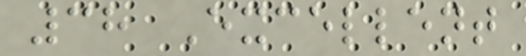38 Excellent
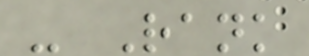- Rank
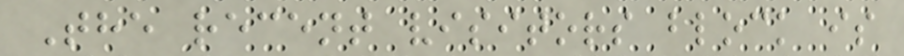The recent visitors block is
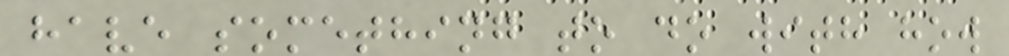have something to do with how
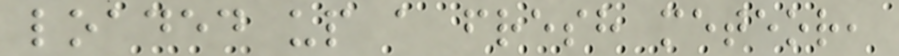loaded up a fresh meteor,
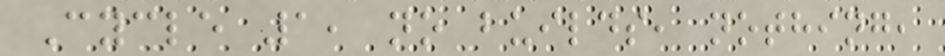Cycle 1, no builds, nothing,
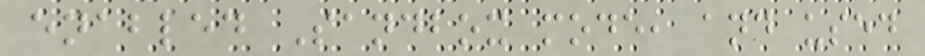enabled Sandbox mode, and used
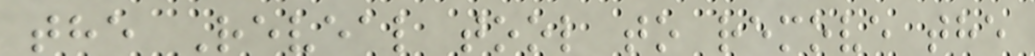the Reveal tool to remove the
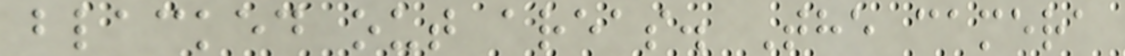blacked out areas. The camera
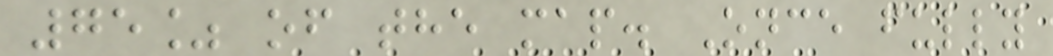75% of the map. Once fully
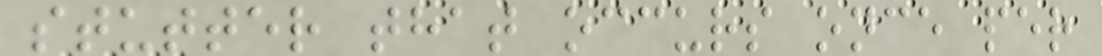stutter that occurs once per
